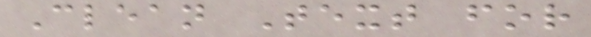Clean Text for
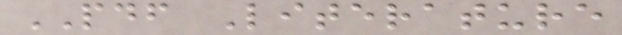PDF Literature
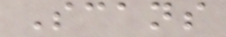Scans
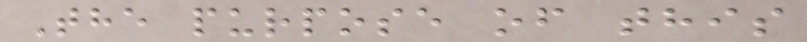The purpose of this
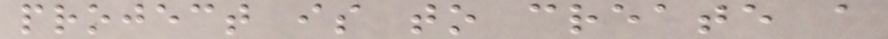project is to create a
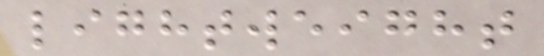lightweight
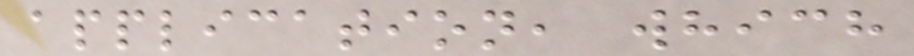application, which
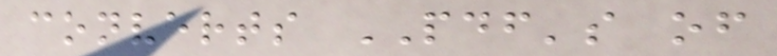converts PDF's of
